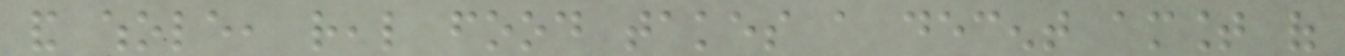and whole, real food takes a decent amount of
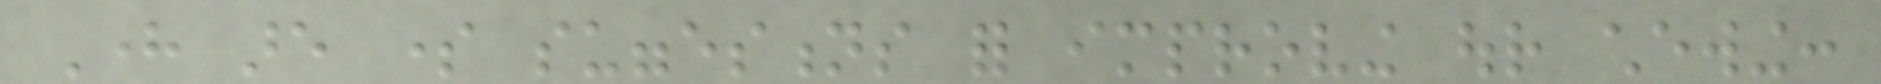Here are some suggestions for improving our chewing:
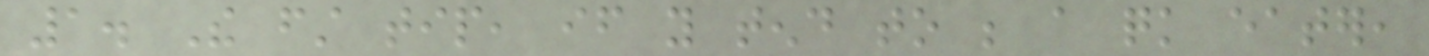1. The first tip, if you tend to be a quick eater,
